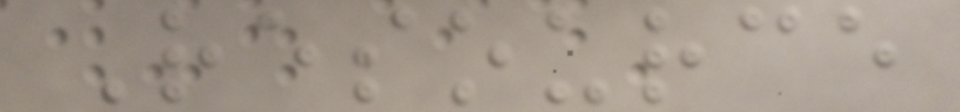Resource
